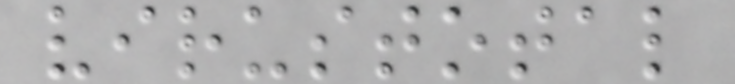virustotal
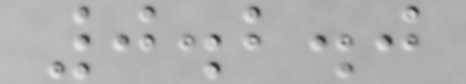0.2.0
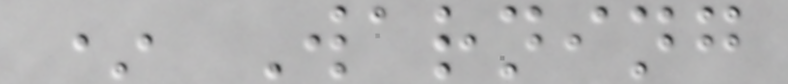* Warning
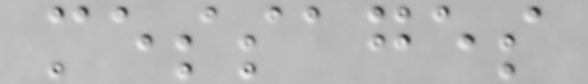messages
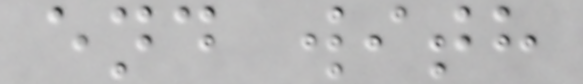end with
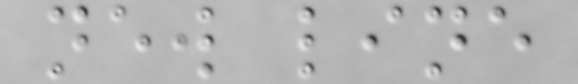new line
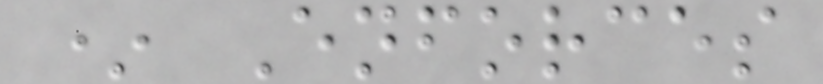* Enforces
